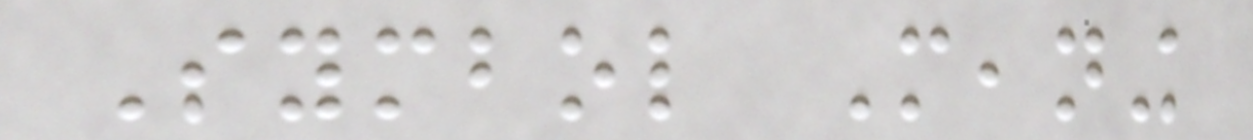Symbol Meaning
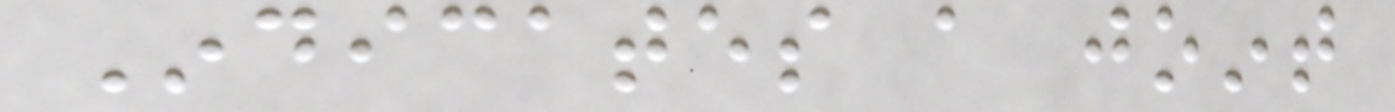Indicates a joint
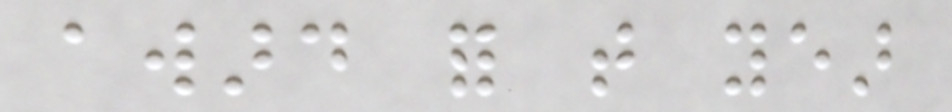award for that year
